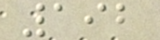192
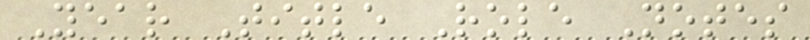Year Title Role Notes
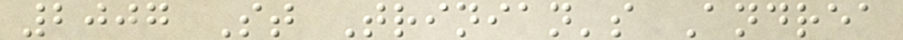2007 St Trinian's Andrea
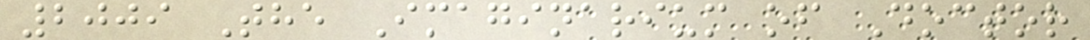2009 The Imaginarium of Doctor
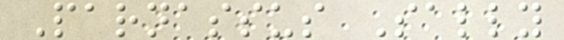Parnassus Sally
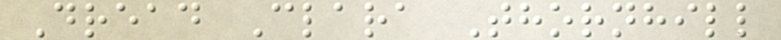Dread Clara Thornhill
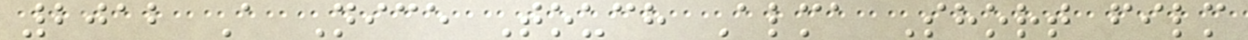2012 A Nice Touch Alma Short film
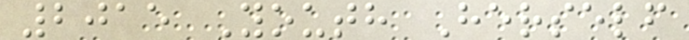2015 Youth Herself
